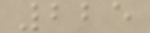225
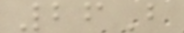26B
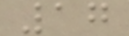17
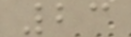23
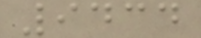9434
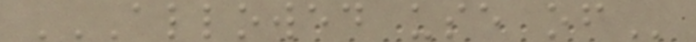ALLOWED USE OF
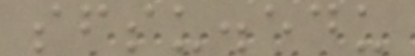sfsu.edu
